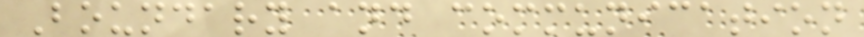Boundary and communication
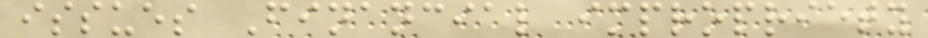issues Financial impropriety
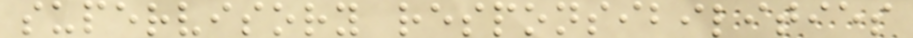supervisory responsibilities
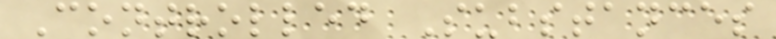Controlled Substances
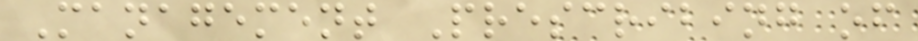Management Prescribing of
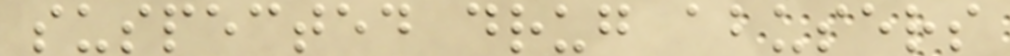suspected drug abusers
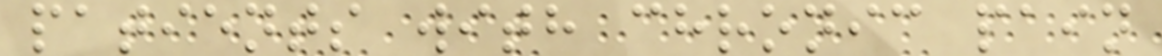patients with chronic pain
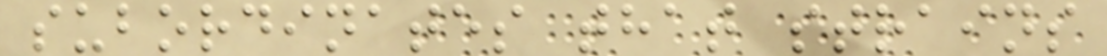subordinates that strains
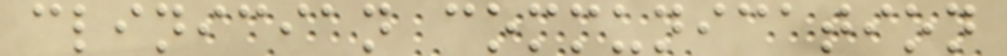clinician communication
